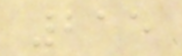215
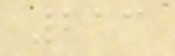213
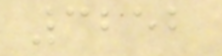3252
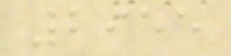2955
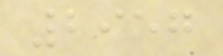2957
